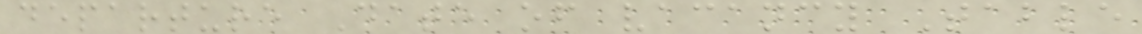departure Date of vacancy Table
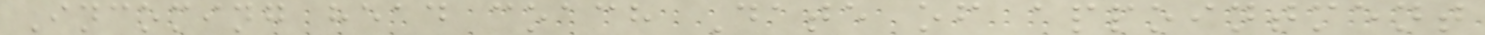Incoming head coach Date of appointment
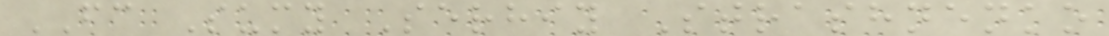FC Sumy Serhiy Strashnenko
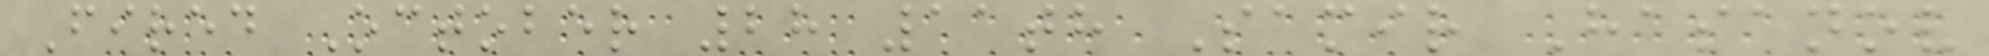Fired October 28 11th Samir Hasanov
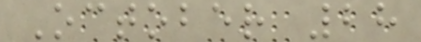October 28
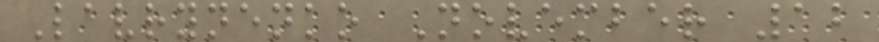Lavrynenko November 12
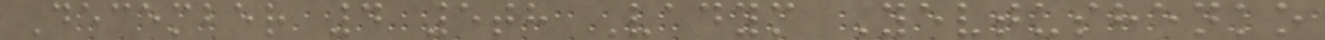December 4 5th Vadym Yevtushenko
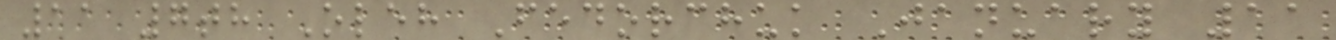11 7th Oleh Fedorchuk January 11
